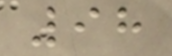98
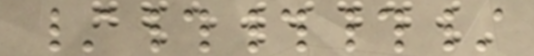/###/
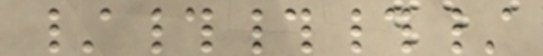/###/
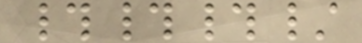###/
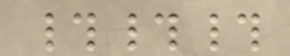###
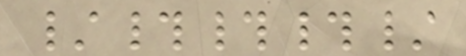/###/
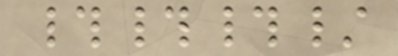###/
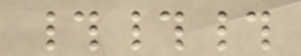###
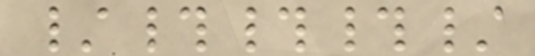/###/
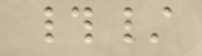#/
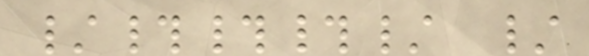/###/ /
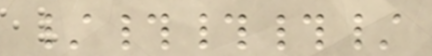/###/
